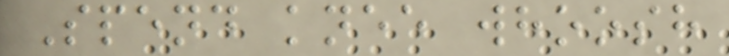Spend knee whoosh
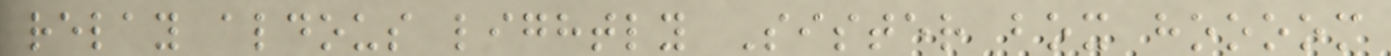relay aldous lightly Sister box hoooom
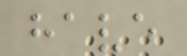have
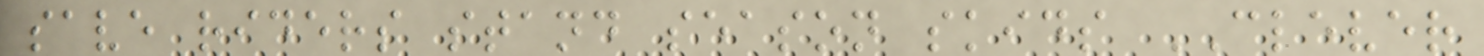save riders stand season skids CLEVER
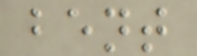bent
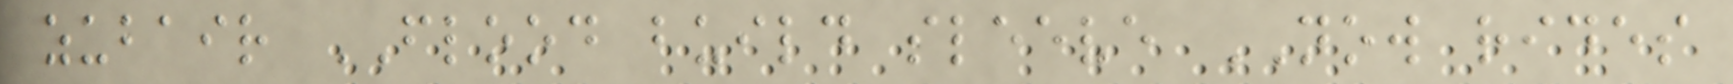zubair FLOOD build sleeve NOW rides
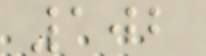102
